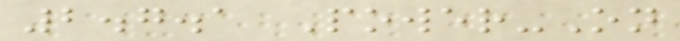2.7.1 Power-On
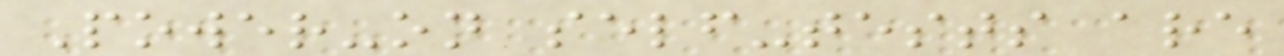Power-on self-tests are
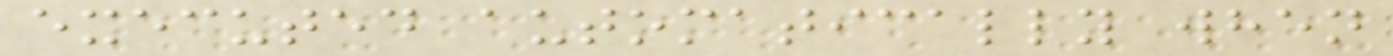executed automatically when
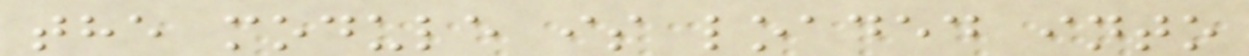the module is loaded into
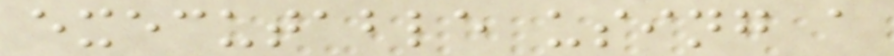executable using a
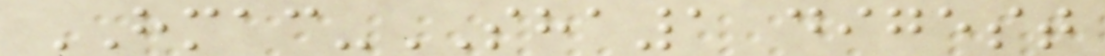HMAC-SHA1 digest
